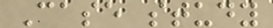Case study
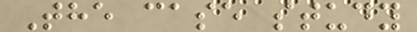The case study
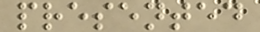presented
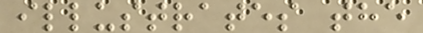illustrates the
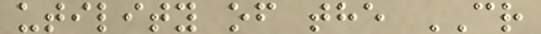utility of the CR
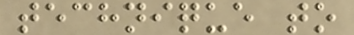technique to
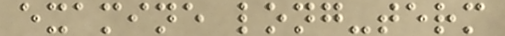examine long-term
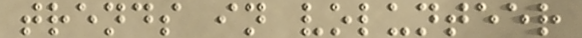trends in volunteer
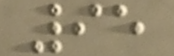95
